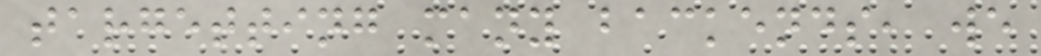targetting many backends, we
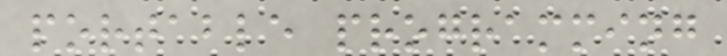portable programming
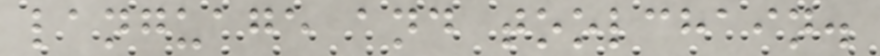language and toolchain.
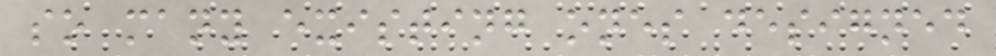so many existing ones designed
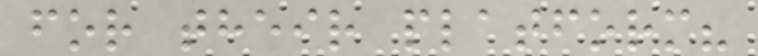for their platform?
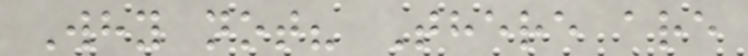Why not? There are
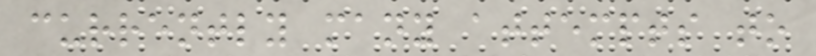currently many attempts to
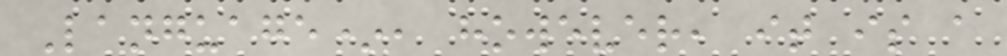Language*, however, it is a
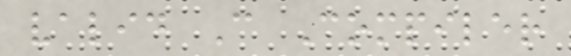valid C Compiler
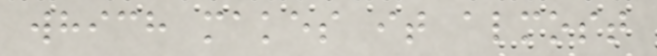which makes it almost
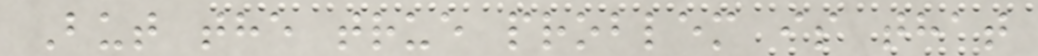But the true problem is that
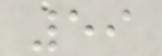59
